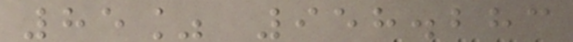85% 958.283
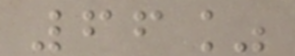66%
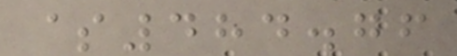$484.76
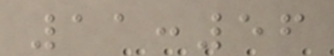11:56
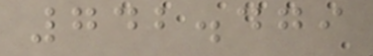742.479
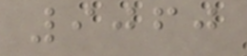9060
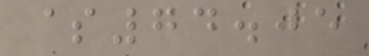$74.05
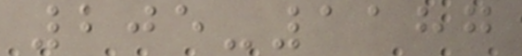205-1187
